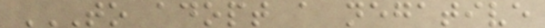TO ADOPT A NEGATIVE
